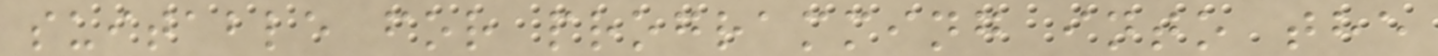suitable for programming into the
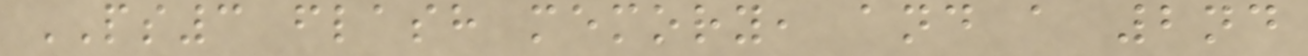PS3 flash memory, and a 2nd
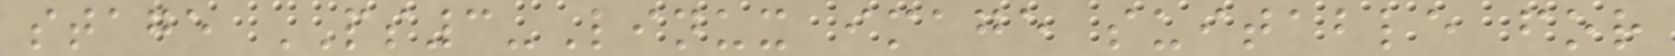stage PS3-Linux image suitable for
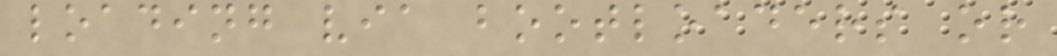loading via bootloaders or
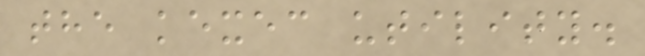the kexec utility.
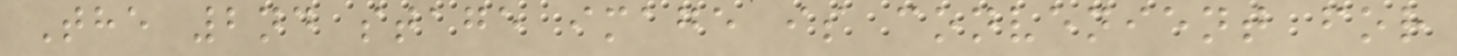The 2nd stage image is convenient for
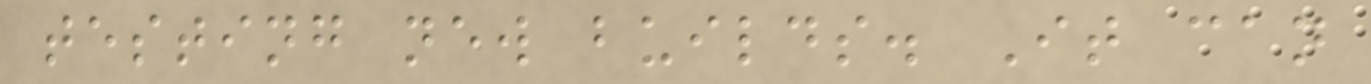testing new builds. It can
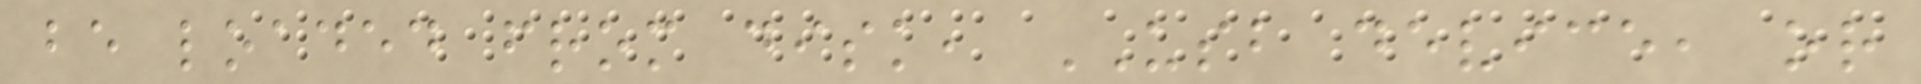be loaded from disk, USB device, or
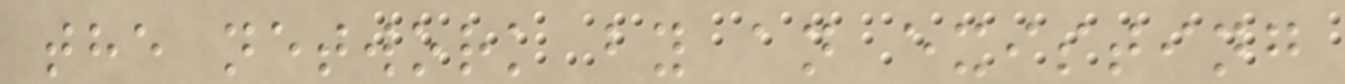the network by an existing
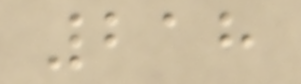218
